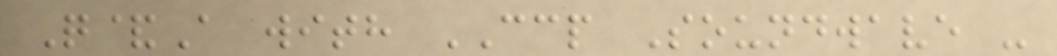Q&A with CCP Soundwave -
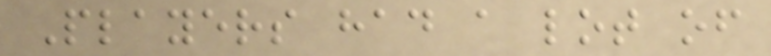Players had a lot of
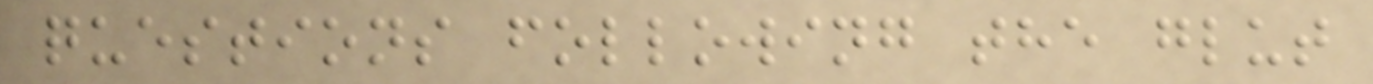questions following the glut
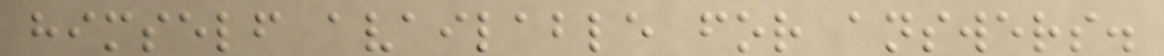himself available for answers.
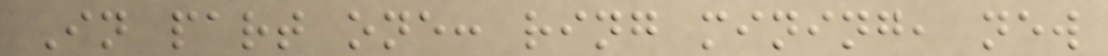In part one: ring mining, new
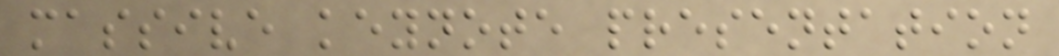massive keynote presentation
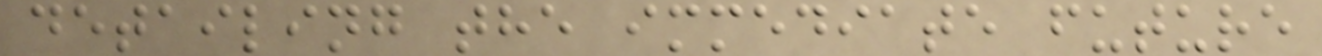detailing the immediate future
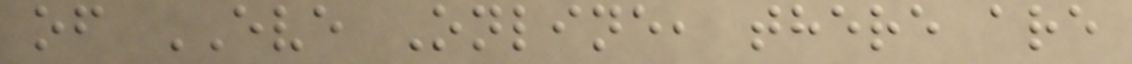of EVE Online, there are
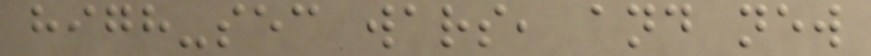high-sec wars, and new
